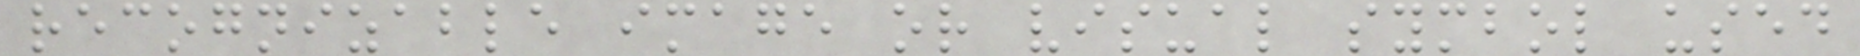recognizable image or visual symbol used
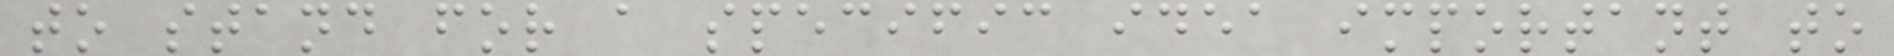to stand for a specific idea important to
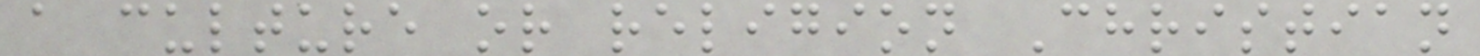a culture or religion Christian
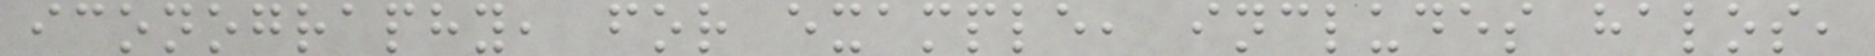iconography, for example, includes halos,
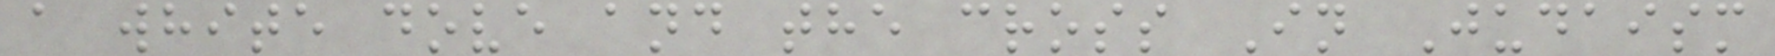a white dove and the cross In Judaism
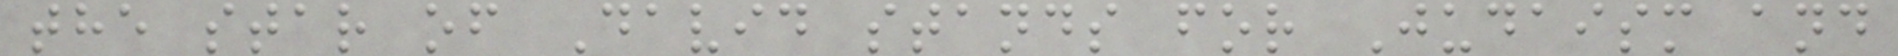the star of David stands for Judaism and
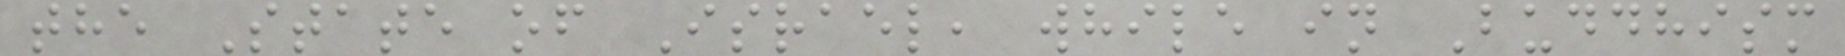the State of Israel, while in Buddhism
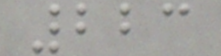223
